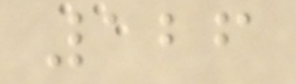126
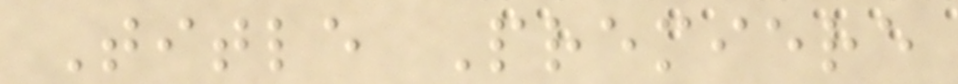Title Premiere
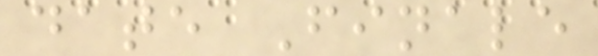date Finale
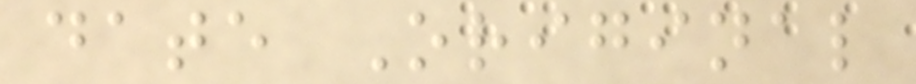date Original
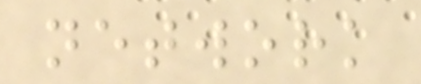network
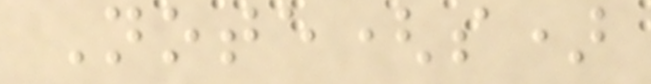Note(s)
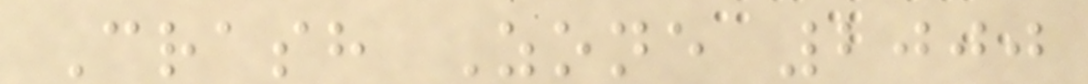Crash Zone 2000
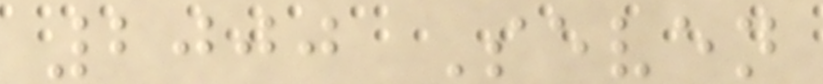2000 Seven
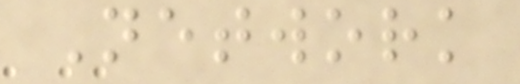Network
